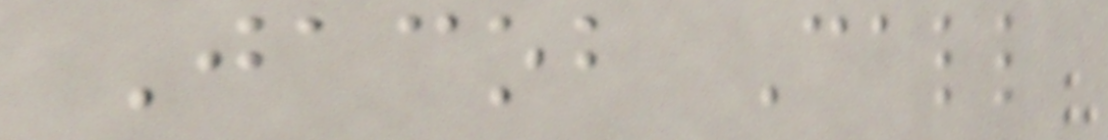Jacob Call
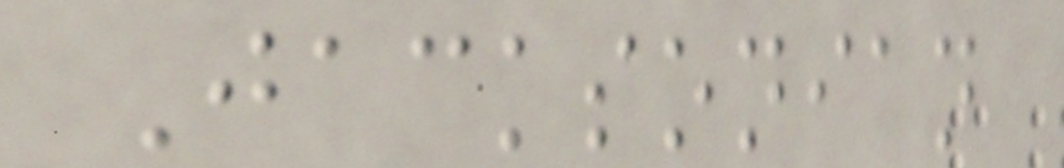Jacksonian
